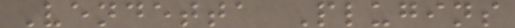Vendetta Plugins
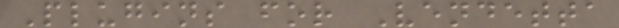Plugins for Vendetta
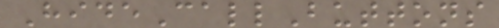HideCallButtons
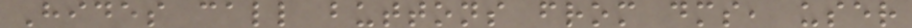Hides call buttons from dms, user
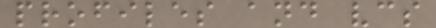profiles and vcs
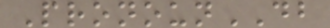PronounDB
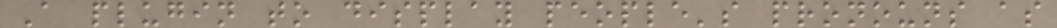A plugin to display people's pronouns as
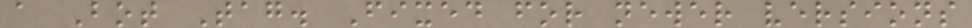a Bot Tag. Fixed for newer versions
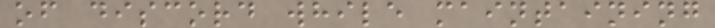of discord while maintaining
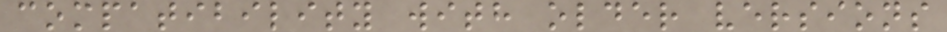compatibility with older versions
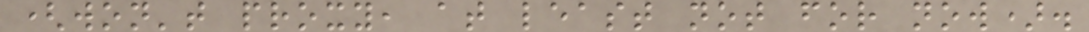(won't proxy, at least not for now).
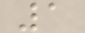1
